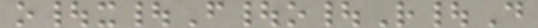o|x|F|o|R|D
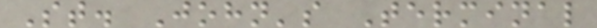St. John's Terminal
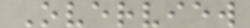Overview
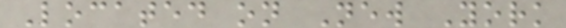Located on New York
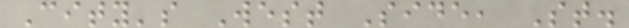City's West Side, St.
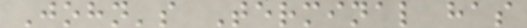John's Terminal has
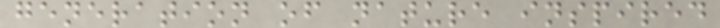generation of nature inspired
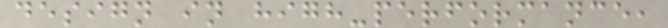design in high-performance,
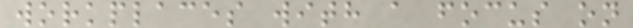workplaces with a focus on
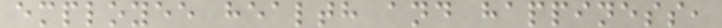employee health and happiness,
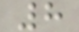8
